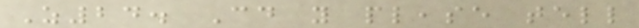Z24. Could you please tell
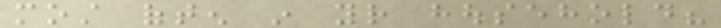most often in your household?
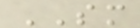SM
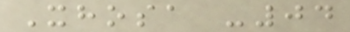Xhosa -04
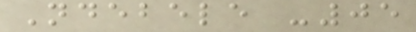Ndebele -05
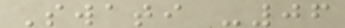Swati -06
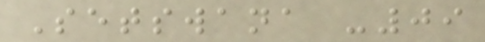Setswana -09
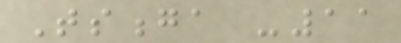Tsonga -11
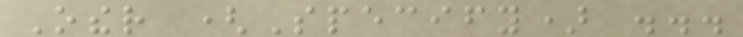Other (Specify) ...
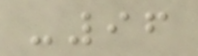-96
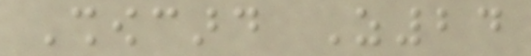Showcard Z24
